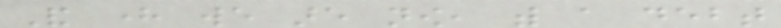And here we are now, with a debt
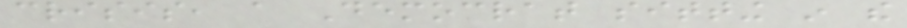crisis, a Democrat sitting in the
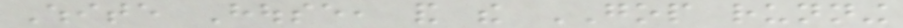White House, and the GOP running
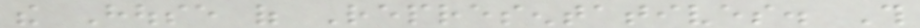the House of Representatives. This
